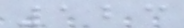123
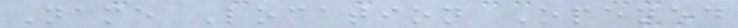Name Location Opened
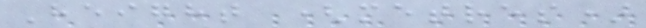Height (metres)
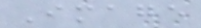Image
